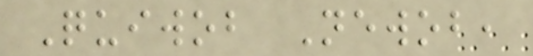Quiwob Newob,
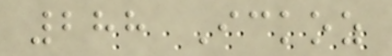288 Ickoz
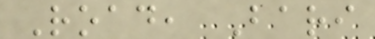Road, Bari
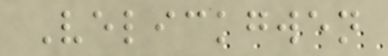Velickgwen
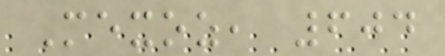Mexoz, 604
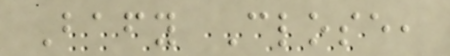Bafy Close,
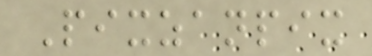Pixzanpix
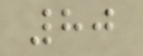80
